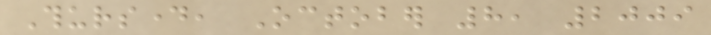Thursday, October 8, 2009
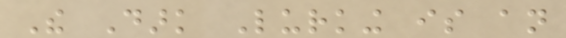The Dark Lurking is an
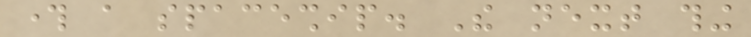through a spaceship. The next thing
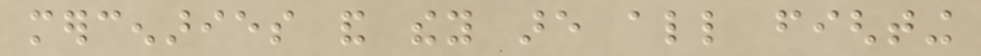mercenaries and they are all fighting
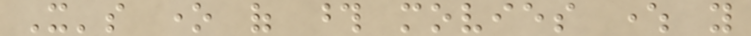It's one of those movies where you
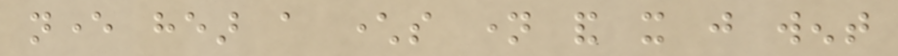never hear a characters name and it just went
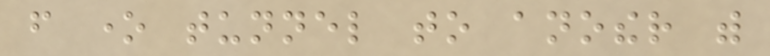from one tunnel to another with
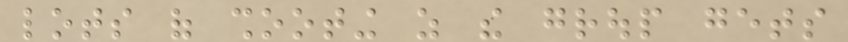lots of shooting as the group gets
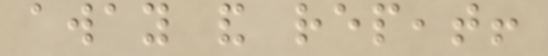away and repeat!
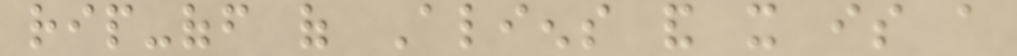rip-off of Aliens and it is a
